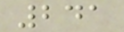241
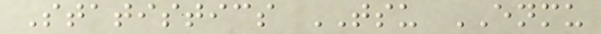Statistics TSU ENMU
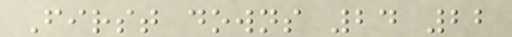First downs 24 22
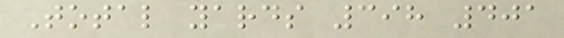Total yards 398 401
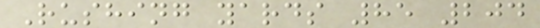Rushing yards 85 204
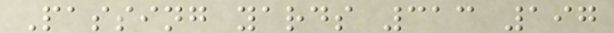Passing yards 313 197
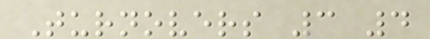Turnovers 3 4
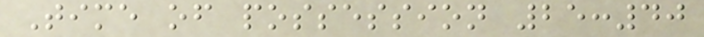Time of possession 25:40
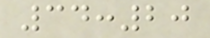34:20
